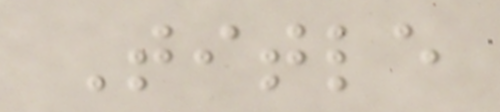Title
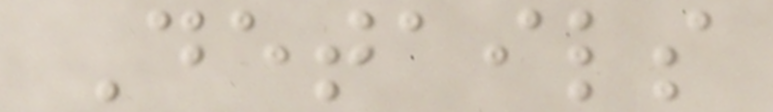Details
